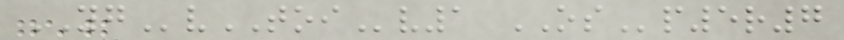YGvTOIv1 OSp5r7
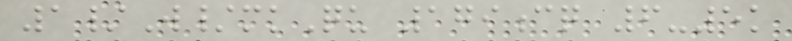1/W/mkQu 179cq 6-5k
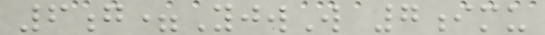6g=YjwW 7imu
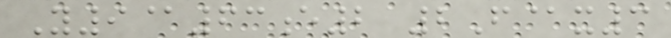Y9@63e2 2F@x3
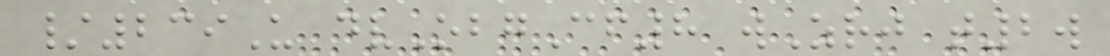/239U dvObgCf8 wZrj t2w
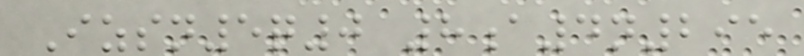Izsn5q0 8a4n295
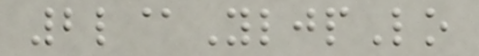2l@YljpLo
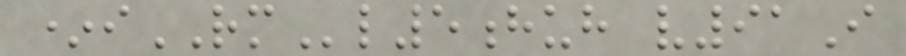*iRMl5huh v91I
